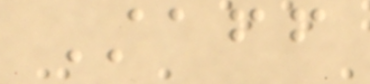Staff
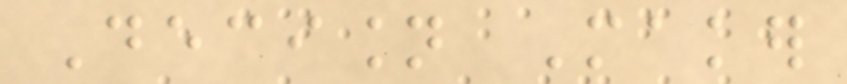Decision Maker
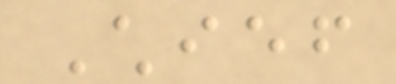Chief
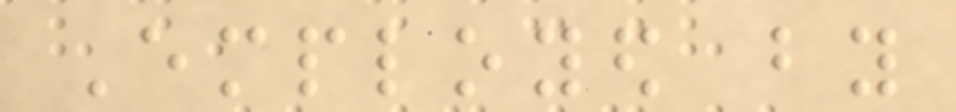Employed by
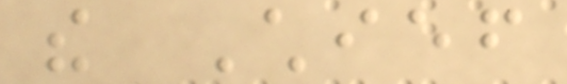the Chief
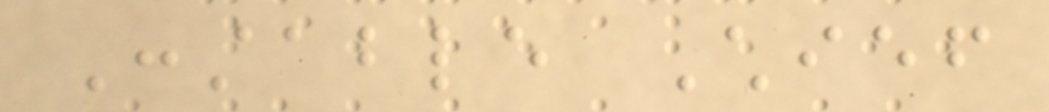Constable Chief
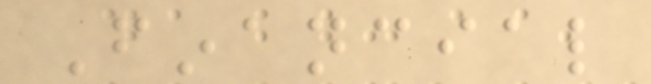Financial
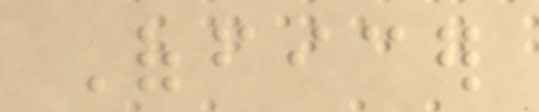Officer
